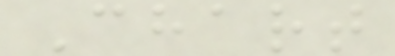Chart
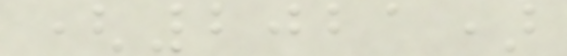(2021)
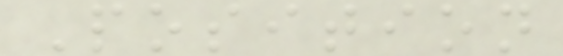Position
